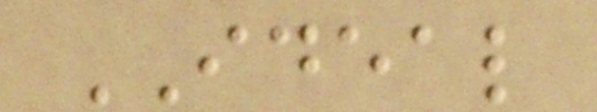IDEAL
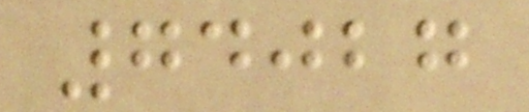74027
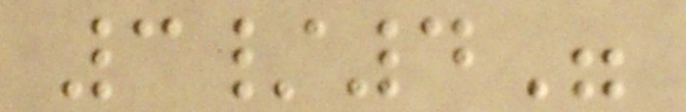3/4"
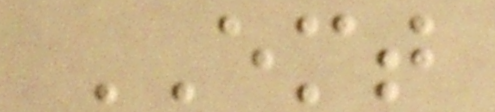EMT
